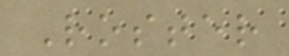Roster
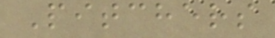Pitchers
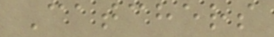Catchers
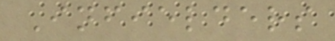Infielders
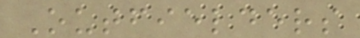Outfielders
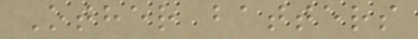Other batters
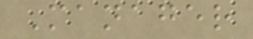Manager
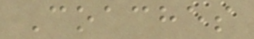Coaches
